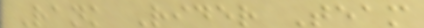Rank Rider Team
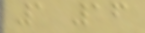1 16
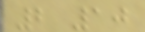2 10
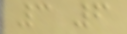3 6
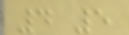4 5
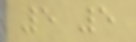5 5
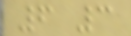6 3
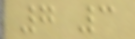7 3
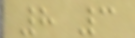8 3
